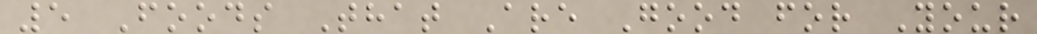5 Foods That Are Good for Your
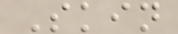Skin
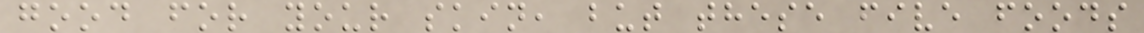good for your skin, but these five foods
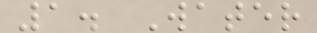1. Water
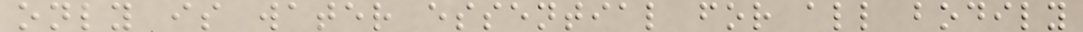only is water essential for all bodily
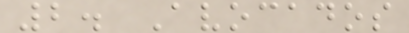2. Avocados
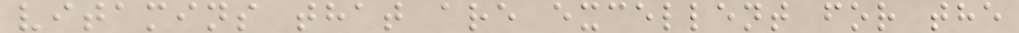vitamins that are excellent for the
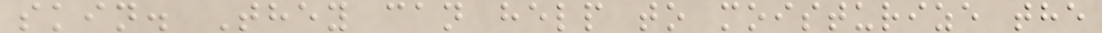skin. They can help to moisturize the
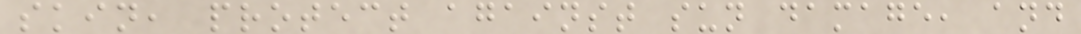skin, protect against sun damage, and
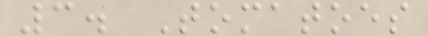3. Tomatoes
